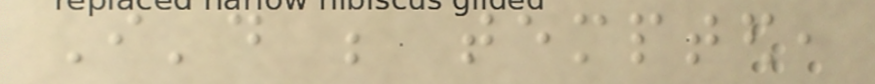I'd be tempted,
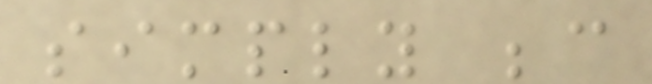simply because
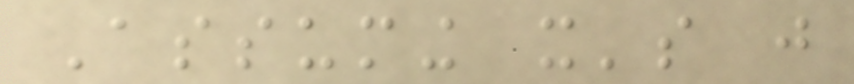Assuming it's just
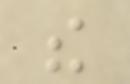the
